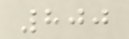800
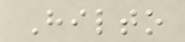Hilto
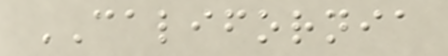CALIFORNIA
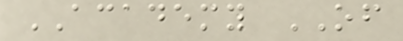ACADEMY OF
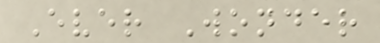Ever Wonder
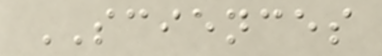SCIENCES
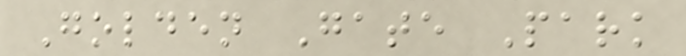Golden Gate Park
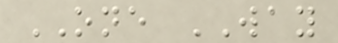ONE WAY
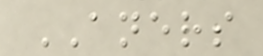ANERS
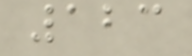123
